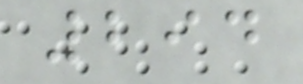294
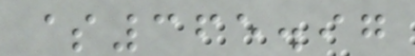$365.97
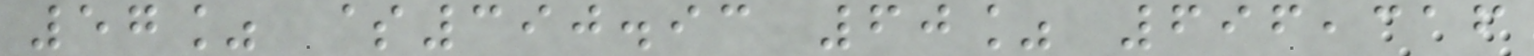57% $390.93 60% 696,316
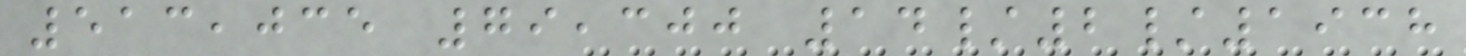513,035 79,300 14/2/1938
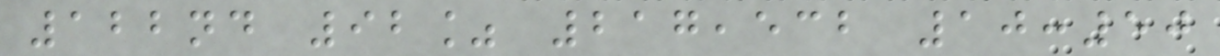122nd 92% 217,532 10:50
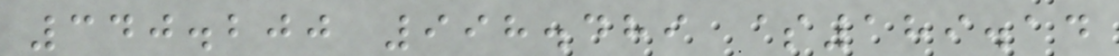340.200 998.489 $189.14
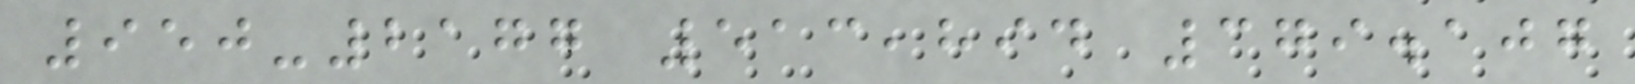950-2177 513,894 379.107
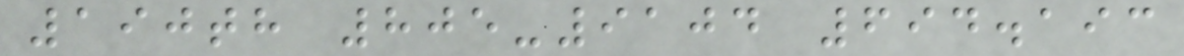190th 805-9104 694.193
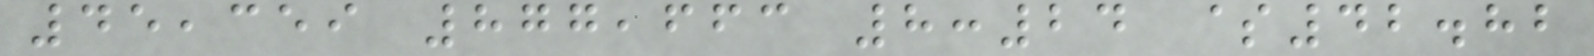45,359 877,663 8:24 $42.82
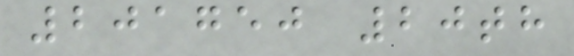201750 20th
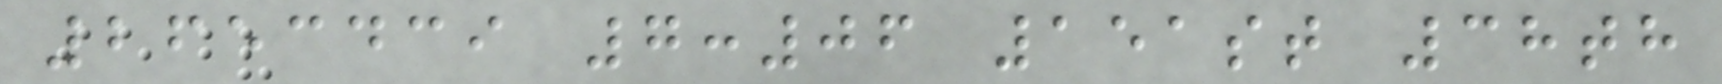2653439 7:06 151st 38th
